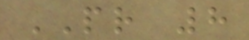PR 8
